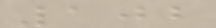102
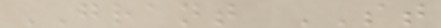GRANT ST
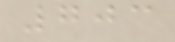703
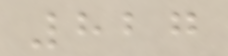827
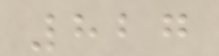827
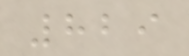829
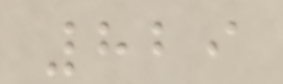829
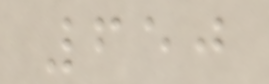650
